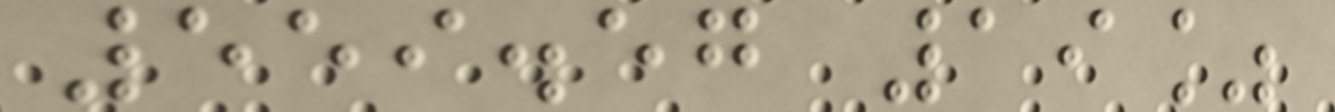559.57 19%
